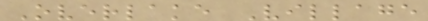Overlake Village
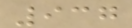937
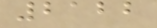2122
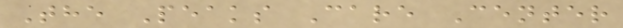The Peaks Care Center
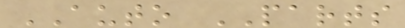AUTO PARTS
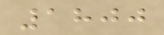1800
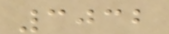3032
